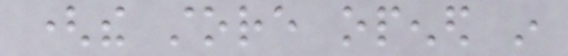(the store opened in
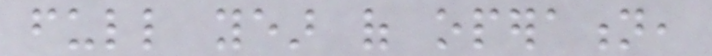full year of operation,
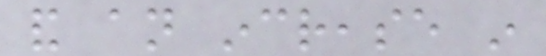and an increase in
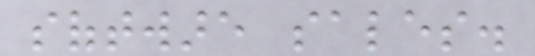software sales.
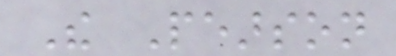The Pearson
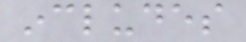includes
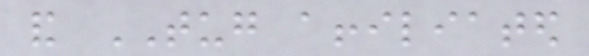and TUG affiliated
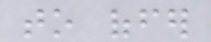to offer
